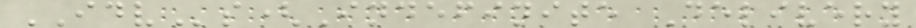IDVs(Indefinite Delivery
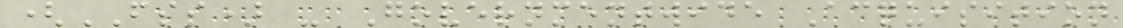(FSS) - Governmentwide Acquisition
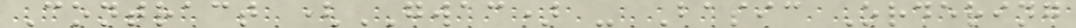Contract (GWAC) - Basic Ordering
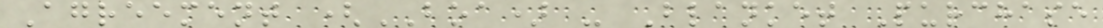Agreement (BOA) - Blanket Purchase
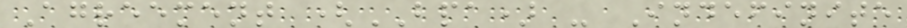Agreement (BPA) - Indefinite
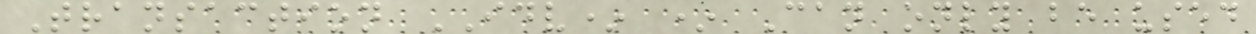Transaction IDV* * Can only be used
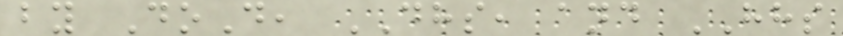by DoD, DHS, and HHS
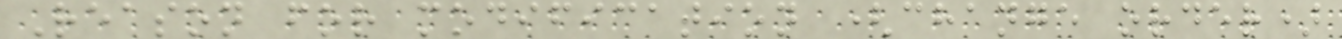Reason for modification (change order)
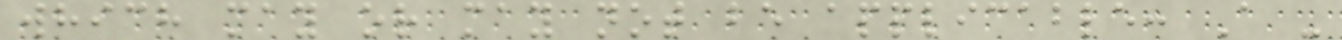which may or may not be applicable: A -
